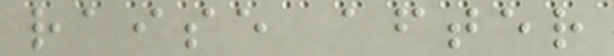raise after
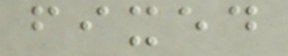fixed
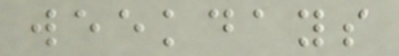weekdays
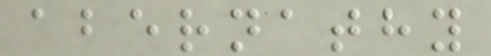abernathy
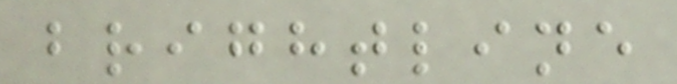brightline
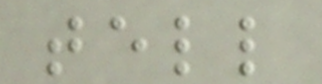tell
